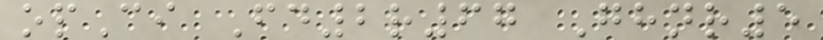opCi Fd2r67 Ghnr5
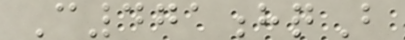C471hqB
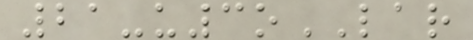21-u3oLAR
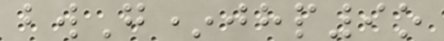bwG*jhp9o
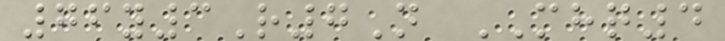76y3R7N MHQ4
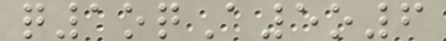q1oqA5o6
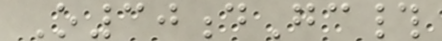O30dGc#
